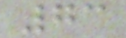73
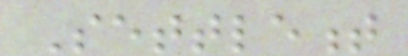Settlement
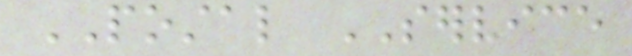POSTAL SERVICE
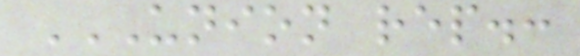UNION REP.:
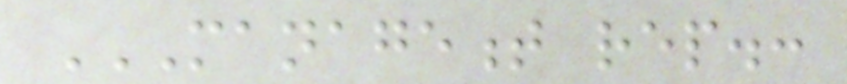MANAGEMENT REP.:
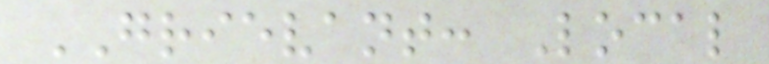GRIEVANT: Local
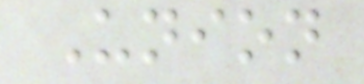Union
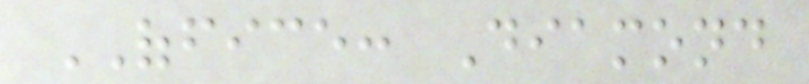OFFICE: Diamond
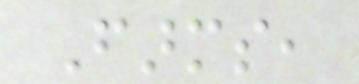Farms,
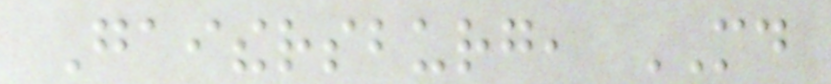Gaithersburg, MD
